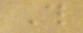This
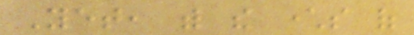Yet, with the characters of
